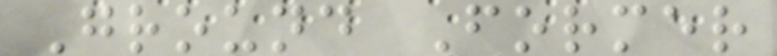Ground Former
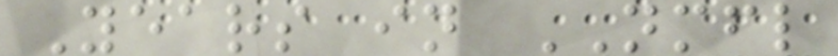Years in NMFL
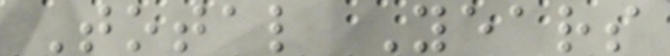Total Years
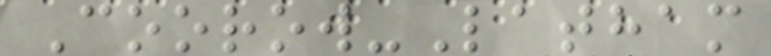Coorow-Latham
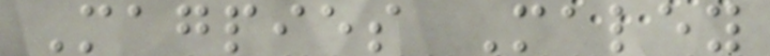Magpies Maley
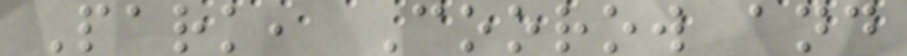Park, Coorow and
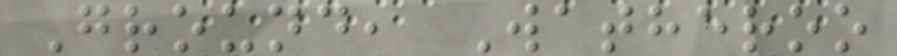Ground, Watheroo
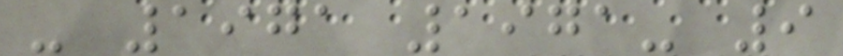- 1971 1971- 9
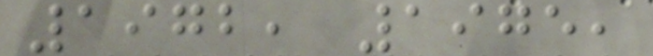1972, 1975,
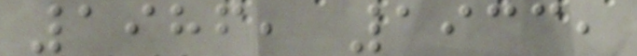1986, 1933,
